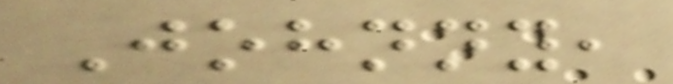Johnny,
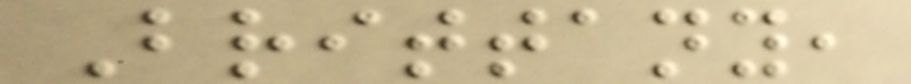Brittany,
